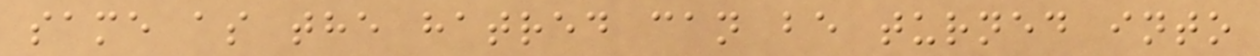same as the hatred can be turned into
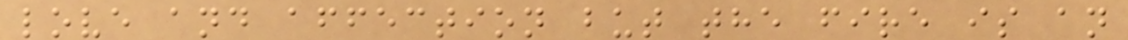love and affection but the fire is an
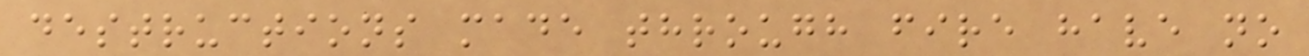destructions made through fire have no
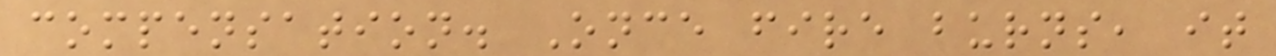compensation. Once fire burns, it
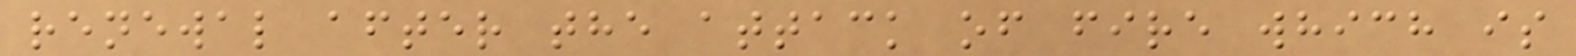renewal after the attack of fire which is
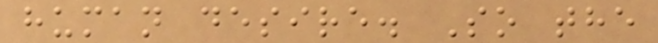human desire. So the
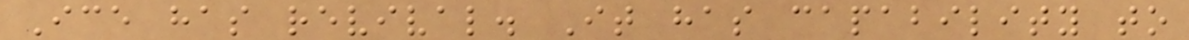Ice has revival. It has capability to
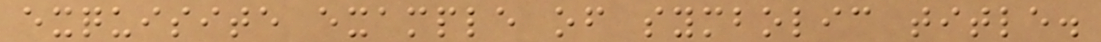exquisite example of symbolic title.
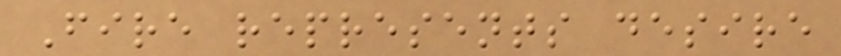Fire represents desire
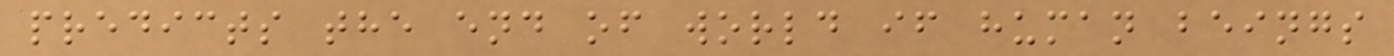predicts the end of world if human beings
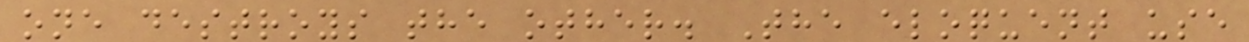one destroys the other. The eloquent use
